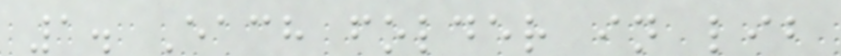1. Each folder in lib
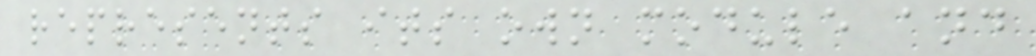represents its own module and
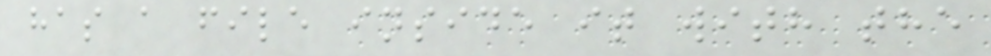has a file inside it with the
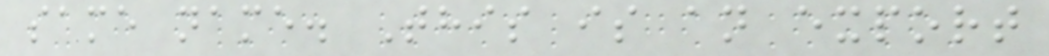same name. This is an export
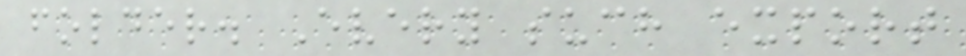folder. Every such export
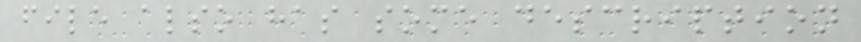file also has some description
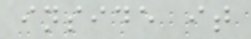inside it
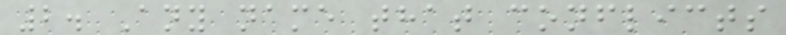2. Any name that conflicts
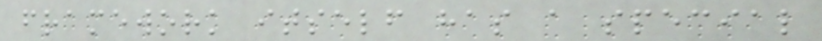framework itself has a special
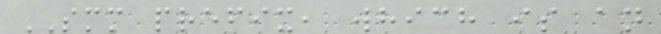SMM prefix, which is an
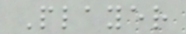Player
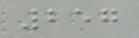257
